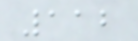112
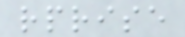rprise
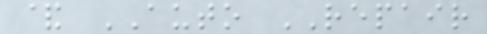& AUTO REPAIR
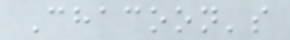Chacoon's
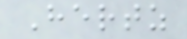Hertz
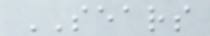SEARS
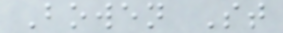Bowen St
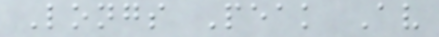Longs Peak Av
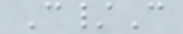C/C
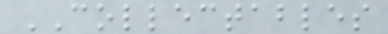COLLECTABLES
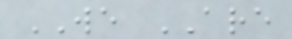WE ARE
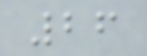26
